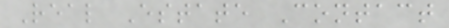Real Estate Contact
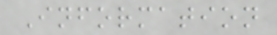Information
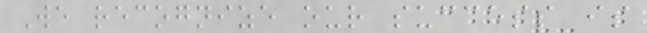We recognize our success is
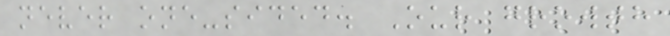never one-sided. Our growth
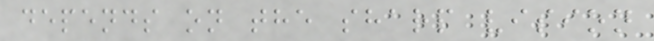depends on the sharp vision
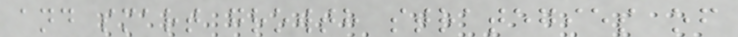and smart growth strategies of
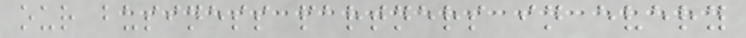our business partners in every
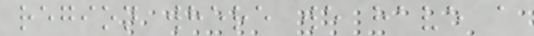region where we have a
